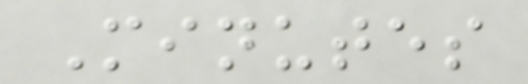Minutes
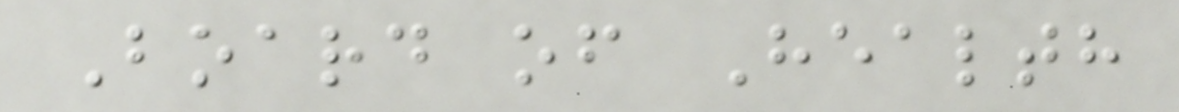Board of Health
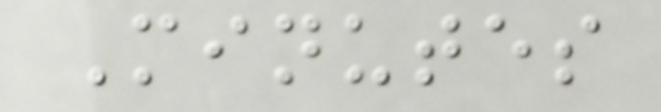Minutes
